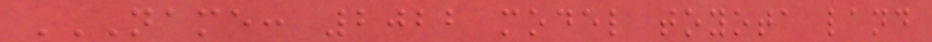NAME: 2022 MODEL TOYOTA LAND
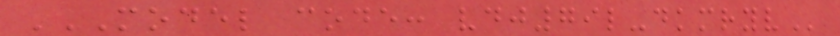MODEL CODE: VDJ79L-DKMRYV
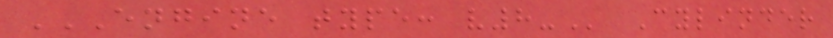ENGINE TYPE: V8- Cylinder
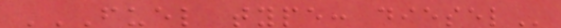FUEL TYPE: DIESEL
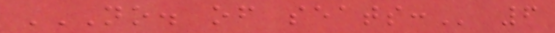NO. OF SEATS: 6
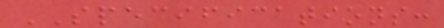SPECIFICATIONS:
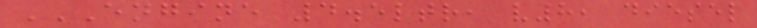ENGINE 4.5LTR, V8, DIESEL
